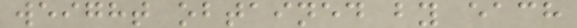weight obtained by each
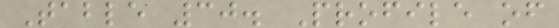Table 30. Profile of
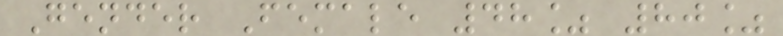Gender Female 48% 80%
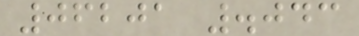06201 .043
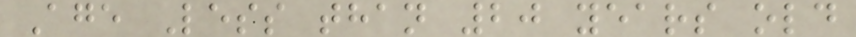Age Less than 20 years old
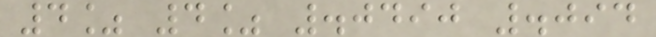4% 4% .0490 .094
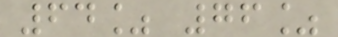64% 76%
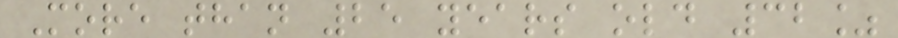More than 25 years old 32%
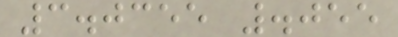3.0355 .055
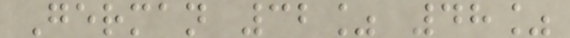German 32% 48%
